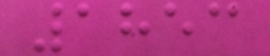1853
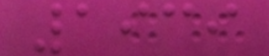1939
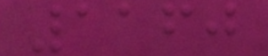1160
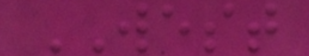WEST
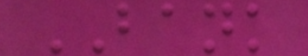BANK
